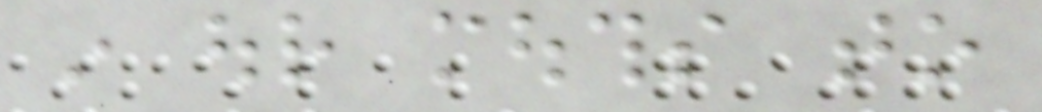in our mouths to
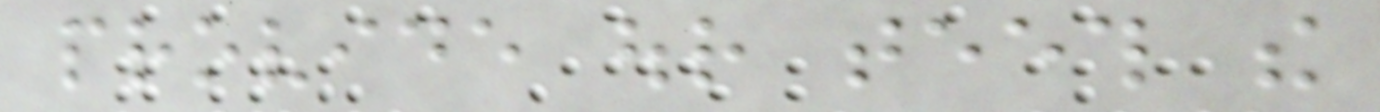provide our teeth the
